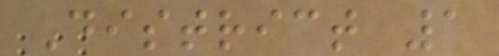District 1
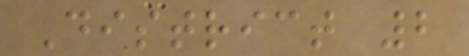District 2
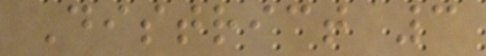District 3
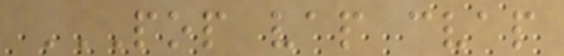POP VAP CVAP
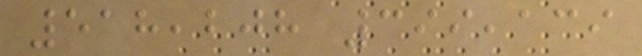518,208 399,139
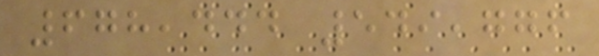678,444 549,776
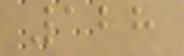128
